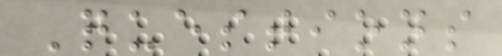Questions
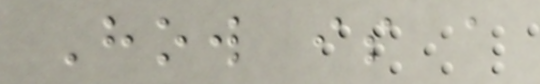How is a
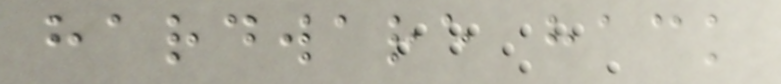hardware hack
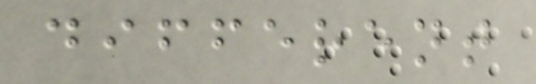different
